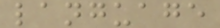language
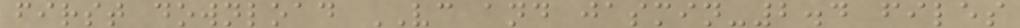first download VC and jasmin-2.4 files
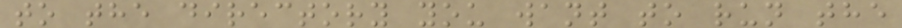to the directory you want to run the
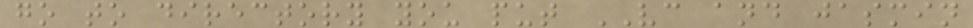go to directory you put VC and jasmin
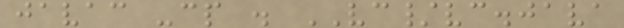javac -cp . VC/vc.java
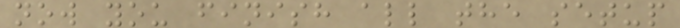now you finish all the setup
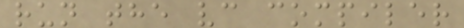run the vc compiler
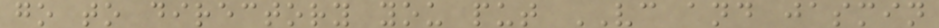go to directory you put VC and jasmin
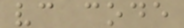vc code
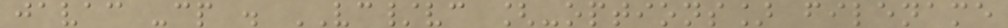javac -cp . VC/vc [-options] filename
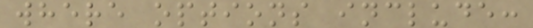where options include:
